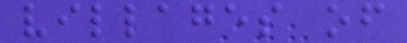villages of
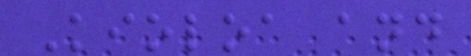Kioloa and
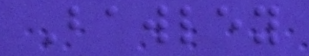Bawley
